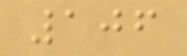106
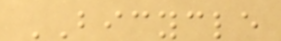BICYCLE
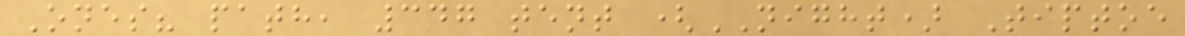Ones? path, 347 tent (NIGHT) Tiptoe
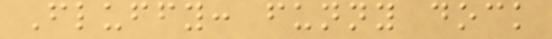Fluffy: funny dock
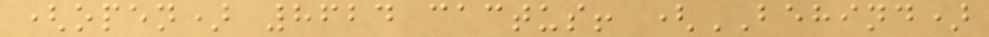(open) 8624 cactus! (BEHIND)
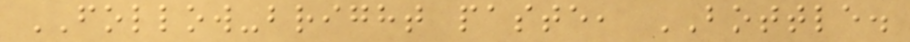FOLLOW-bright paste, BOTTLE.
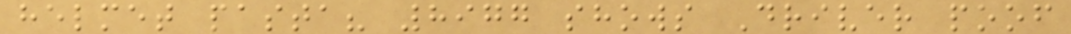helmet pasta? 8977 shows Driver poof
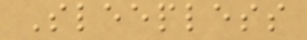Sleepless
